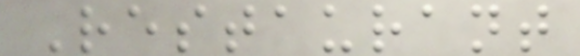Restaurant
